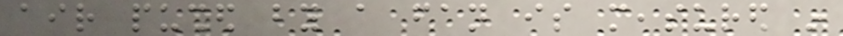air pushed by a fan is measured in
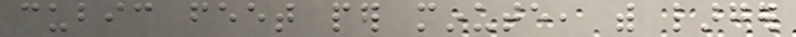cubic feet per minute, with larger
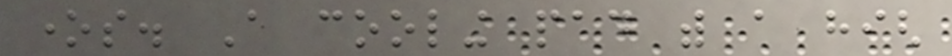ones. A cooling pad with a high
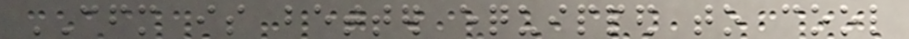CFM is better equipped to cool
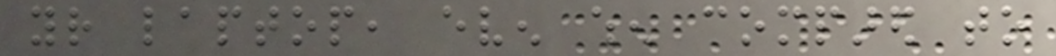your laptop, even when compared to
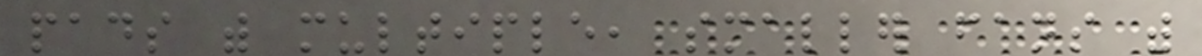pads with multiple, smaller fans with
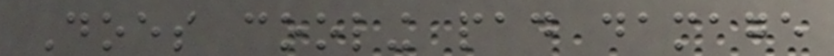Does cooling pad damage
